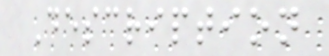Description
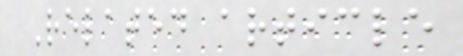Related article
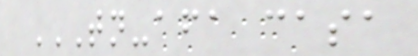TN-AFA CASA
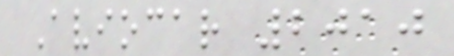Aviocar 2010
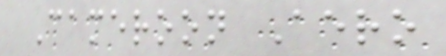Cameroon Aero
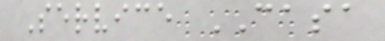Service CASA
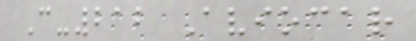C-212 Aviocar
